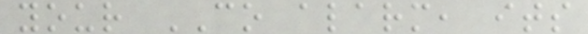your CO alarm, its
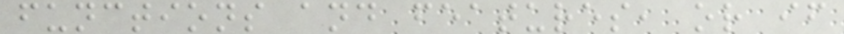functions and features, or if
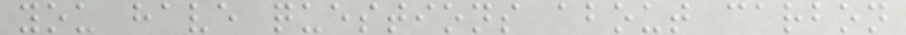you have questions about carbon
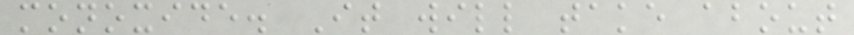monoxide. It will take about
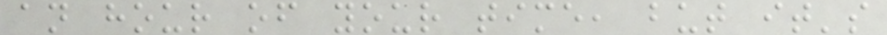an hour of your time, but it's
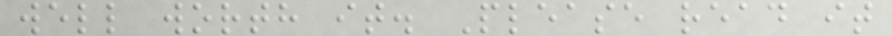well worth it. Please read it
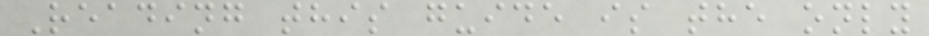Reading this guide is the only
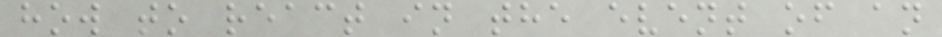how to react in the event of an
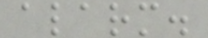alarm.
